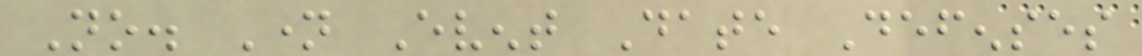No. Name Event Date Defenses
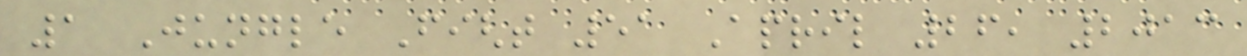1 Jungle Fight 51 April 26, 2013
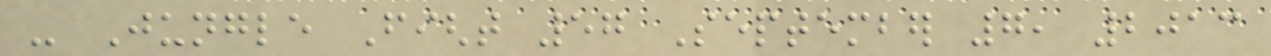- Jungle Fight 57 September 7, 2013
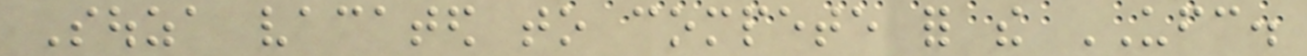Souza vacated to compete for the UFC.
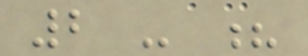2 - ?
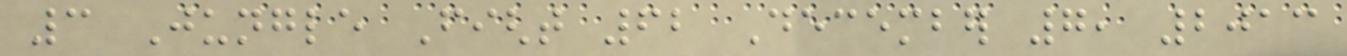3 Jungle Fight 62 December 7, 2013
